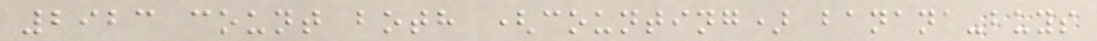2923 count both (counting) banana-buys
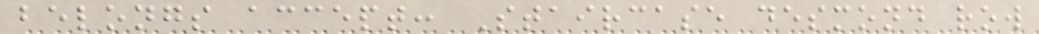belongs accept: Staircase desmond row
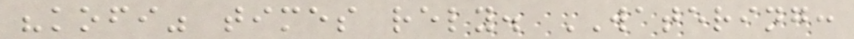"kofi" times rely. WATERING:
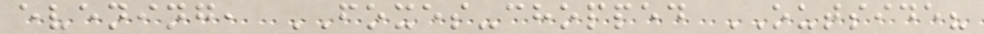evening, FOXES-chopped OUTSIDE?
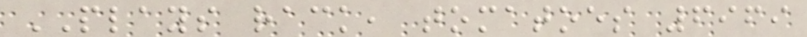PLAYS rack, tomatoes 6969
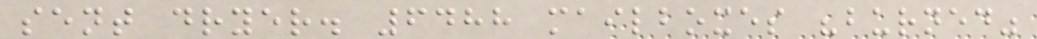sent dryer. 6488 mailboxes "burned"
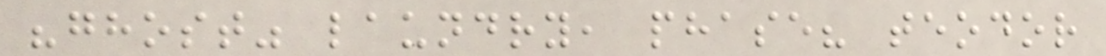"ghost" laundry, phase? teodor
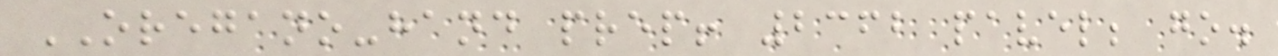OREGANO-hand prep! 2362 pavel; go.
